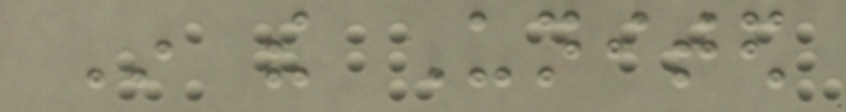In the United
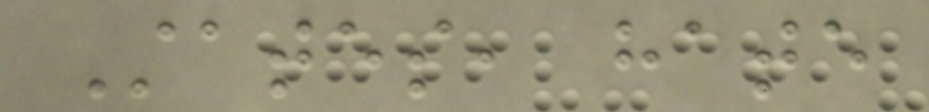States, hate
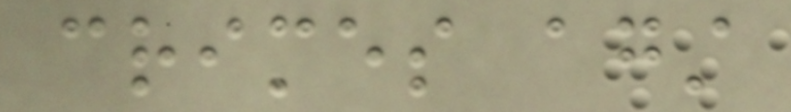crimes against
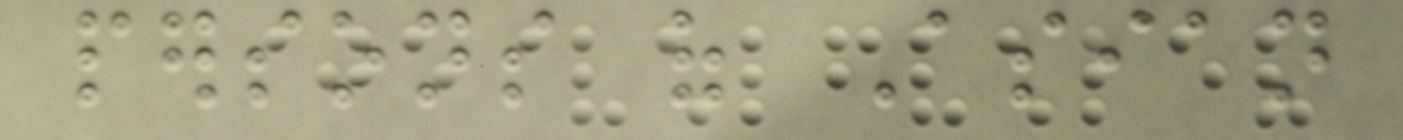persons of Asian
